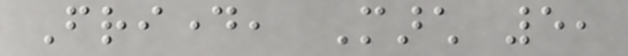Friday, March 5,
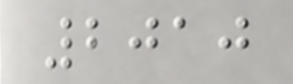2010
